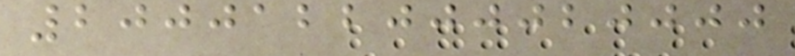2000122000020000
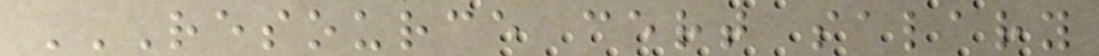RESOURCE CERT SALARY
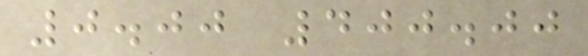0.00 400.00
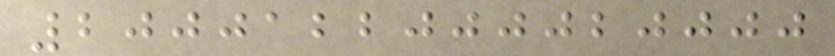2000122000020000
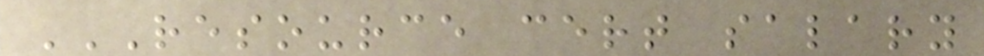RESOURCE CERT SALARY
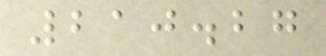210.27
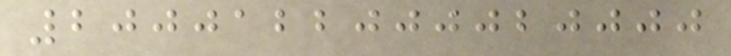2000122000020000
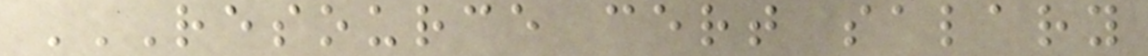RESOURCE CERT SALARY
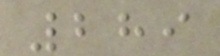289
